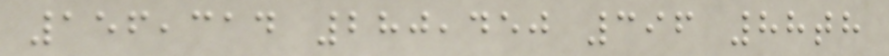156,314 280,450 396 88th
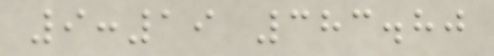9:19 383.80
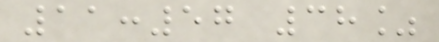11:57 38%
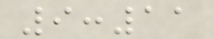9:11
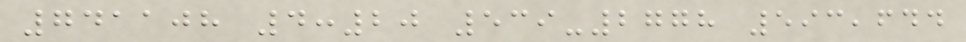741108 4:20 539-2778 593,644
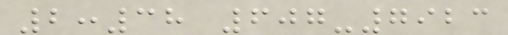2:38 607-7923
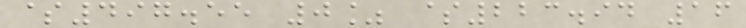$497.55 0% $223.94 16
